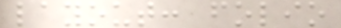layout: folio
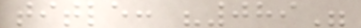title: "089"
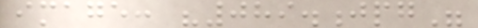image: "089.jpg"
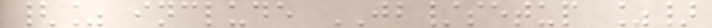{% include JB/setup %}
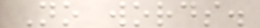No words.
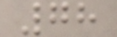78
